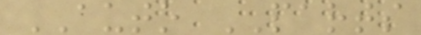AUTO PARTS
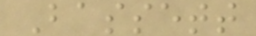Bassett
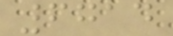6714
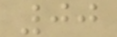00
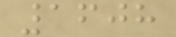1608
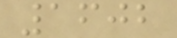1602
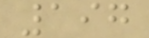197
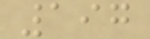197
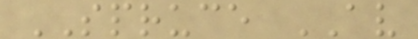SPRUCE AV
